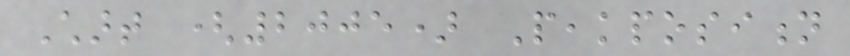Chart (2005) Peakposition
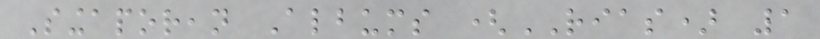Singaporean Albums (RIAS) 1
